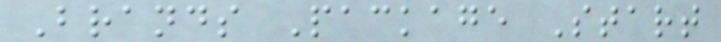Brands Package Start
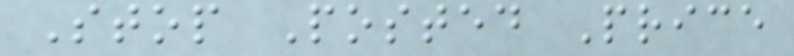Stop Posted Price
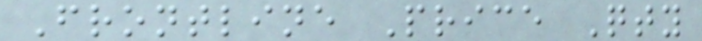Frontline Price Qty
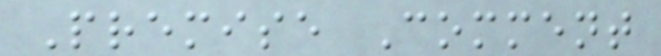Premise Comment
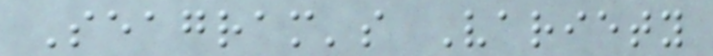Seagram's Variety
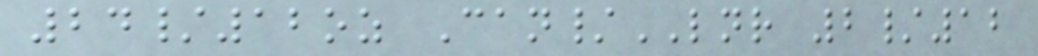24/12oz Can/LNR 2/12
